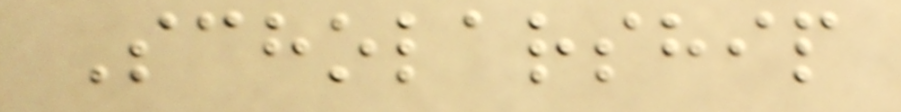Scholarship
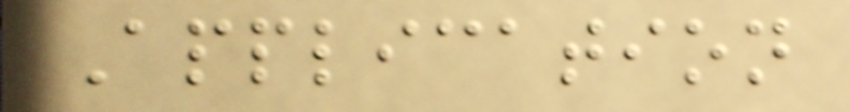Application
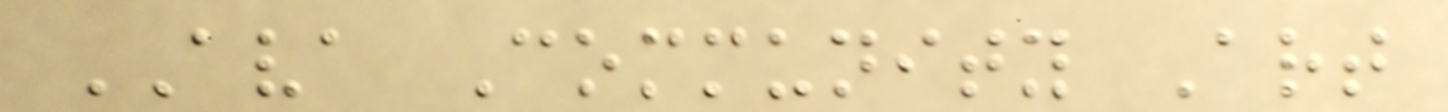AVA Community Art
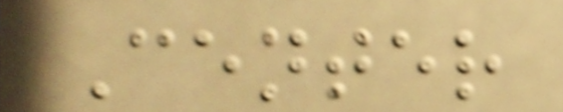Center
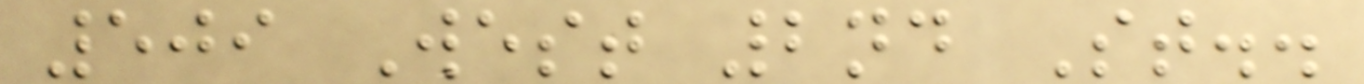509 West 2nd St..
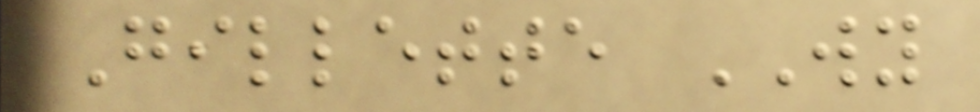Gillette WY
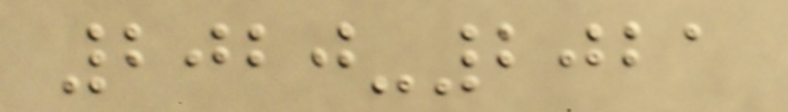2020-2021
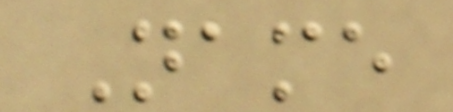Name
